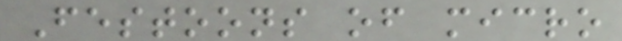Festoons of micro
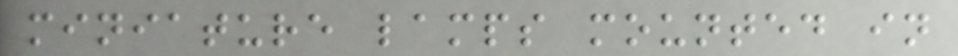miniature lamps mounted in
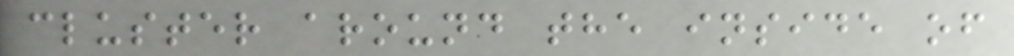cluster around the inside of
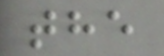the
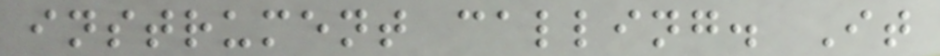instrument calling. It
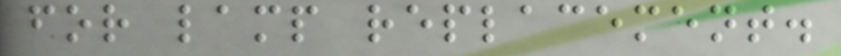for lamp replacement.
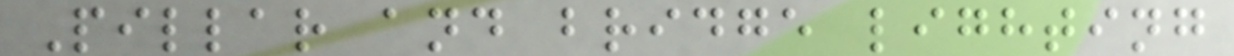Pillar and bridge lighting
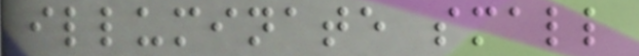illuminate small
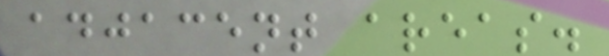adjacent areas.
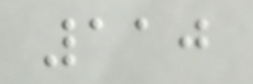110
